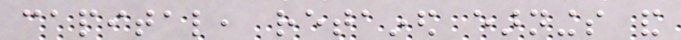capital, retained earnings and
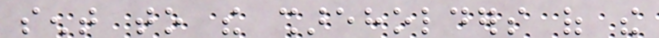sent to the shareholders of the
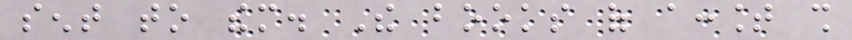sent to them. The books of account shall
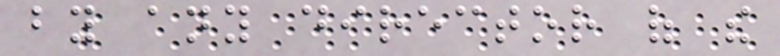by any director of the
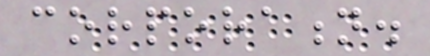corporation.
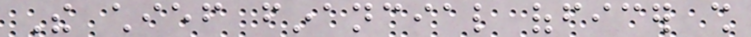The chief financial officer shall
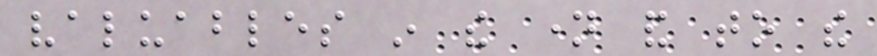valuables in the name and to the
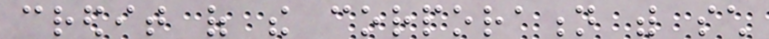credit of the corporation with such
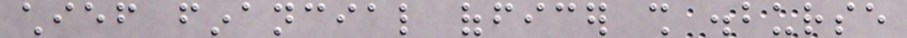chief financial officer shall disburse
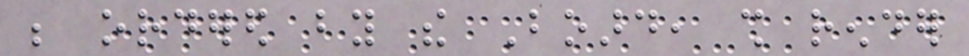be ordered by the Board, shall render
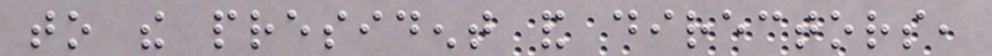to the president and directors,
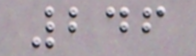246
